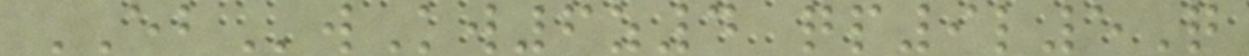EBwKw6z4 qp9l5Q
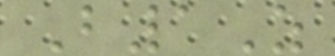B1Z
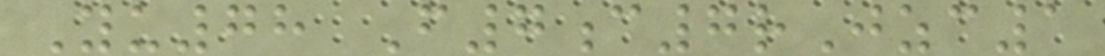Yu78 F7c7rJzc1
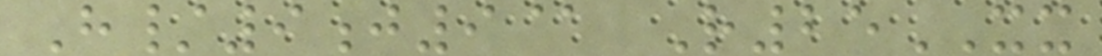H/9j9@ R25XX
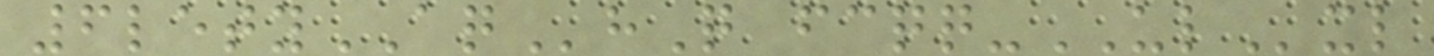6letyAQhQ fcqq-ULxl
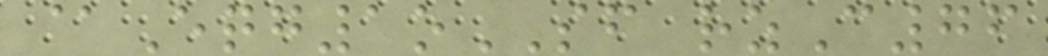@Eqg1oSF rzC76
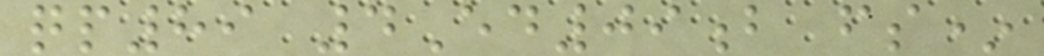qp89 4Ed09b fs*
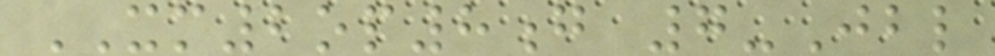XM2op8g 7-Jbl
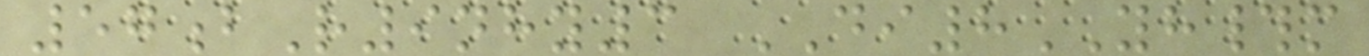57bR9nhy3 DI8YH#m
